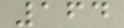164
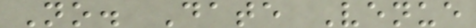No. Date Venue
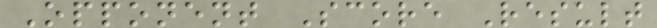Opponent Score Result
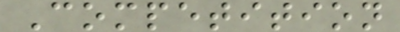Competition
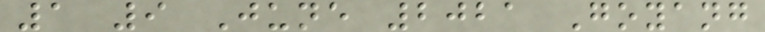1 9 June 2021 Goyang
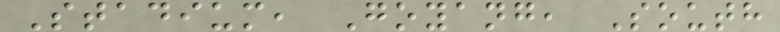Stadium, Goyang, South
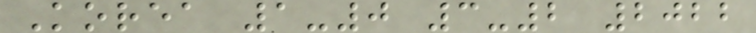Korea 1-0 3-2 2022
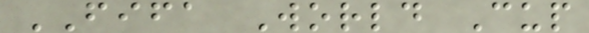FIFA World Cup
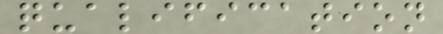qualification
